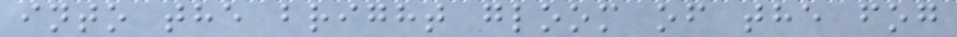into the bright gloom of the fog
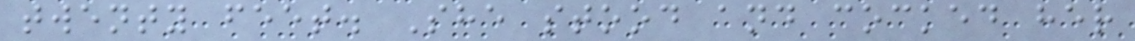twenty feet. She stood and cocked her
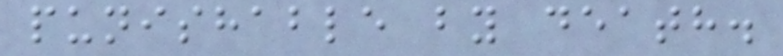punishable by death.
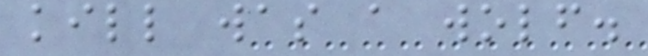kill was a wolf.
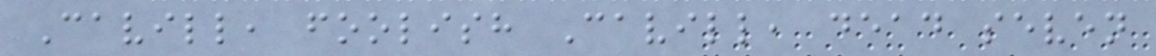Cavill, foolish Cavill, dead seven
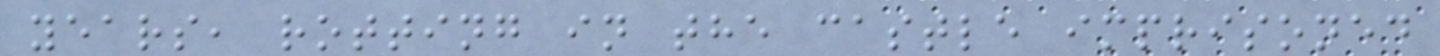years, rotting in the castle imprisoned
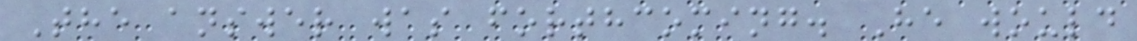The answer was forthcoming. He would
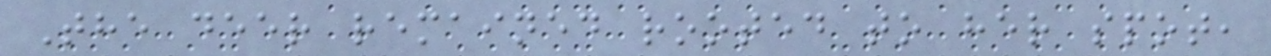The deer remained rooted to her spot,
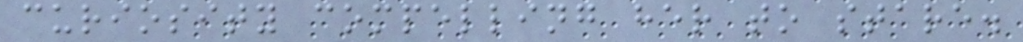curiosity compelling her to stare.
